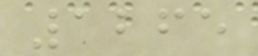1265
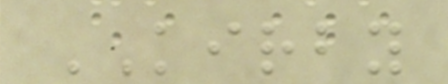KIRBY
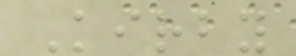Kirby
